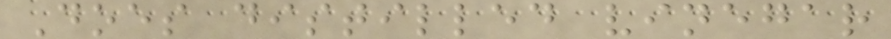Does distilled vinegar
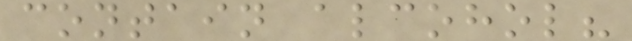contain alcohol?
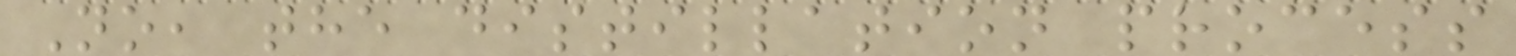No, the distillation process
